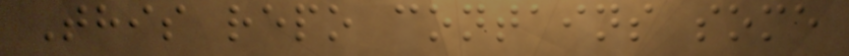This repo contains some
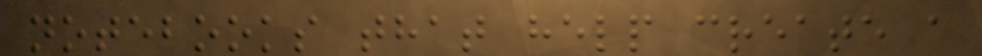notebooks that help create a
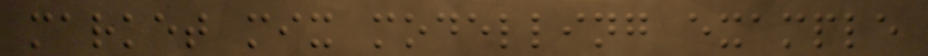market mix modelling example
